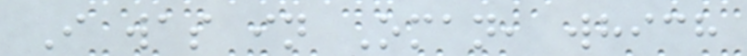I was in Oman, which
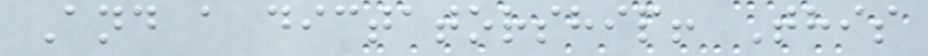And a dictatorship! This
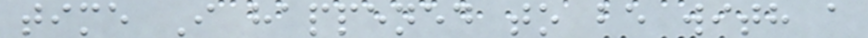time I happened to be with a
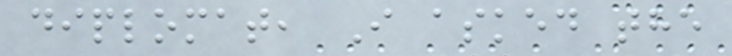diplomat, I asked the
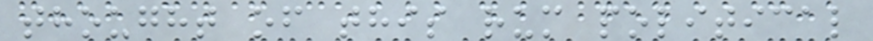thought of this rum political
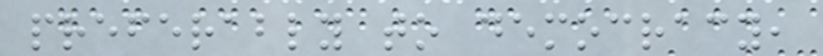preferably to democracy,
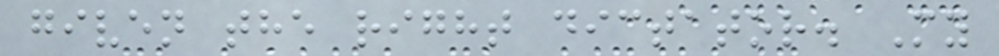given the right dictator. My
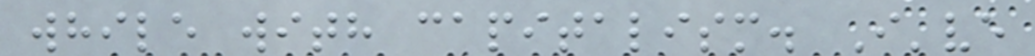while with capitalism. I've
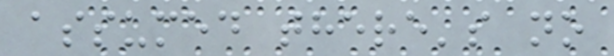assumed there's no
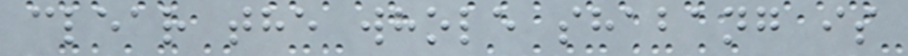clear the whole shabang is
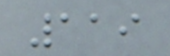119
